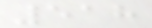518
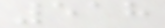518
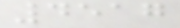4517
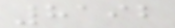8192
